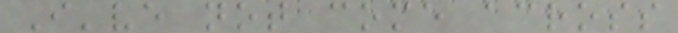I've not come across
